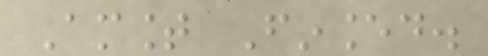Amount Financed.
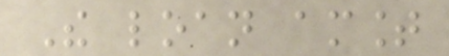The loan amount
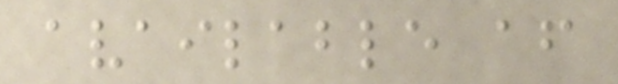available after
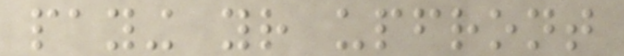paying your upfront
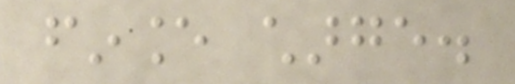finance charge.
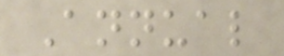Annual
